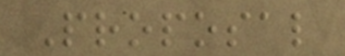Proposal
